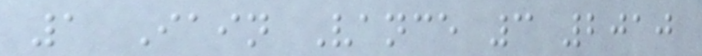1 Iain Vance 3 2010
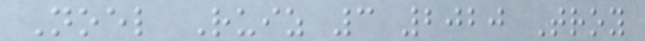Noel Ruiz 3 2020 Troy
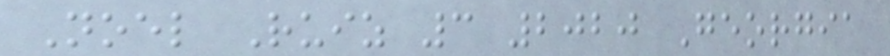Noel Ruiz 3 2020 Georgia
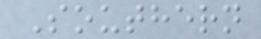Southern
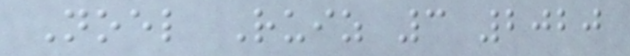Noel Ruiz 3 2020
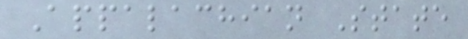Appalachian State
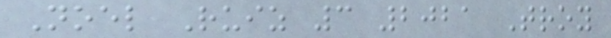Noel Ruiz 3 2021 Troy
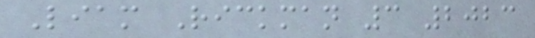Liam Rickman 3 2023
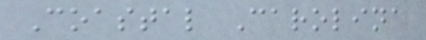Coastal Carolina
